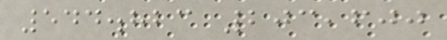544.823 203,600
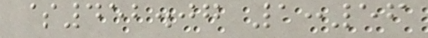$452.07 1:56
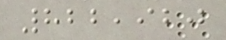822,920
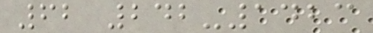62 242-1423
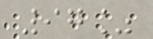97%
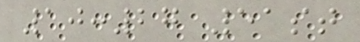10:27 51st
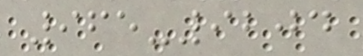965-9204
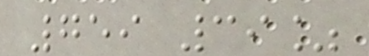759 39%
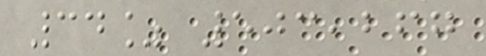34% 503,267
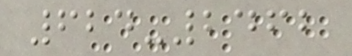624-2462
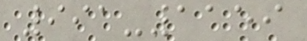991-1159
